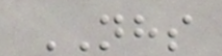NHS
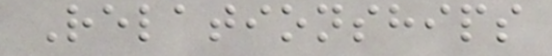Relationships
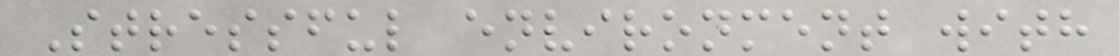Stressful environment with
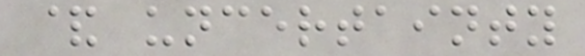& uncertainty
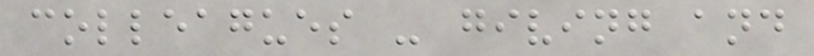colleagues - giving and
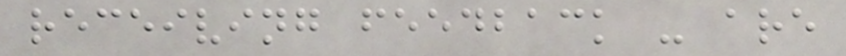receiving feedback - are
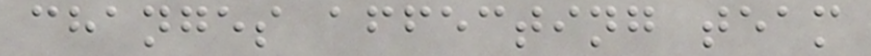changes affecting team
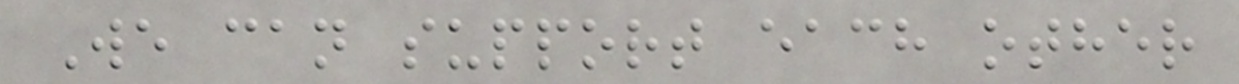We can support each other
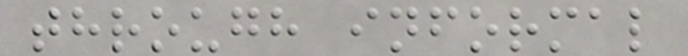through informal
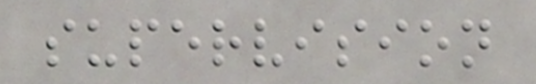supervision
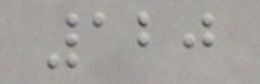120
